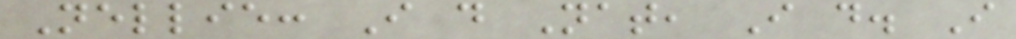Nellie: I do Nat, I do. I
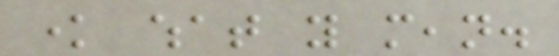know what you mean.
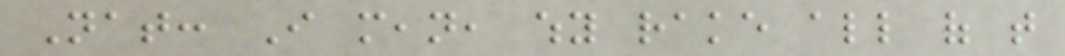Nat: I mean, why rake all of that
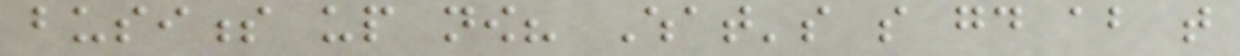business up now? What's so good about that
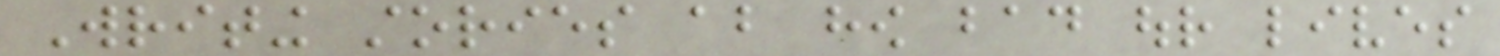Writing stories about how bad our lives
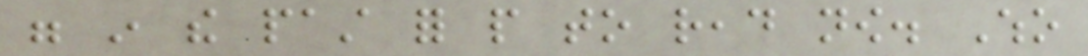were in the past for people to read now. Who
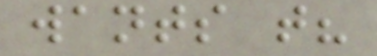wants that?
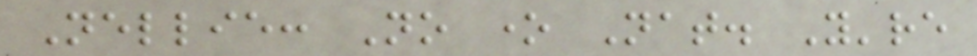Nellie: No one Nat. You're
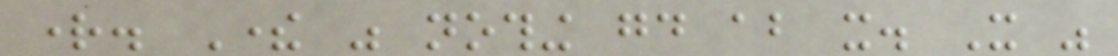right. There was nothing good about it. It was
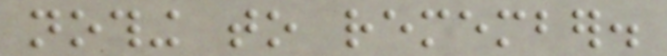nothing to remember.
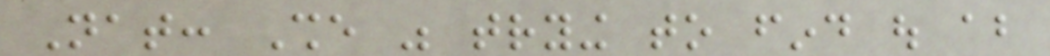Nat: She was trying to find out about
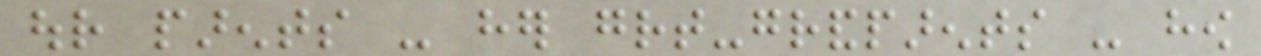our parents - her great-grandparents - how
